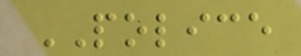POLICE
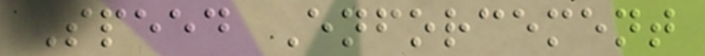Speed Enforcement
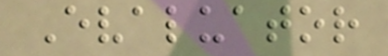Evaluator
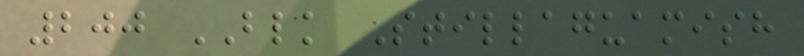200 BLK Stillaguamish
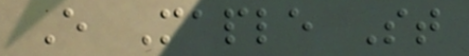E Maple St
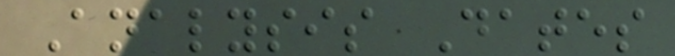Analysis Dates
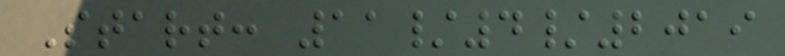Start: 11/4/2019
